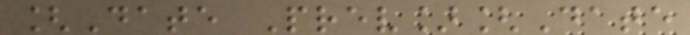[Date Prev][Date
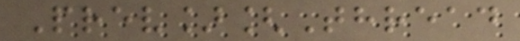Prev][Thread
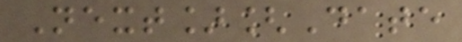Next][Date
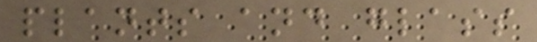plants and glass
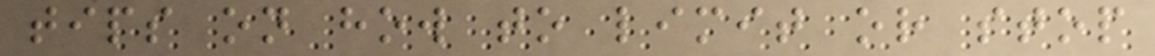tips on how to limit or stop
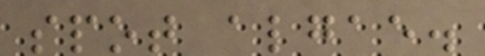spot algae.
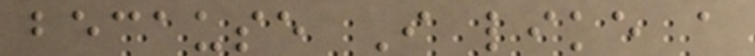because I like a
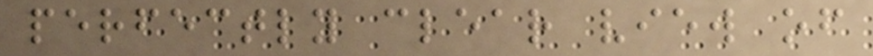perfectly clear view of
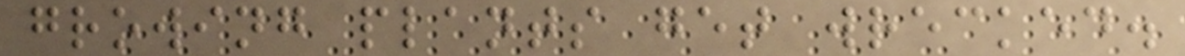growing plants get wrecked.
